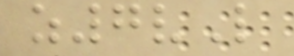z7vL
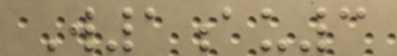W1au3
